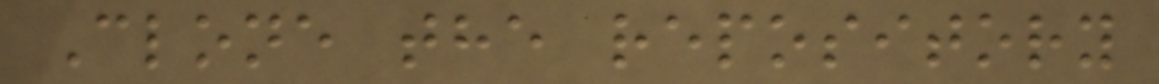Clone the repository
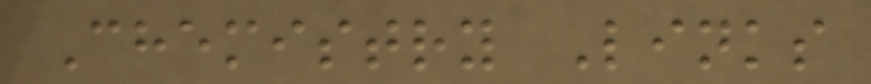Chemistry Links
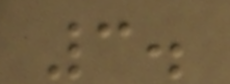3.
